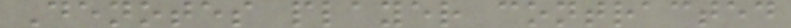Denotes player contracted
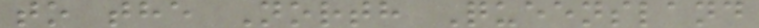to the North Queensland
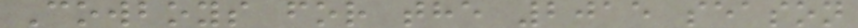Cowboys for the 2015 season
